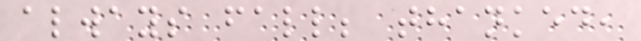always fall; thanked,
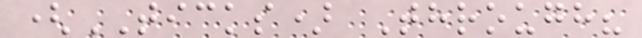(TICKS) Through?
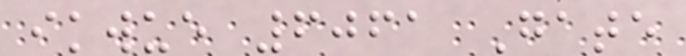ikwue 6061 Gate
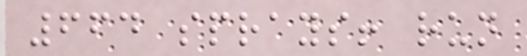664 sprays! run
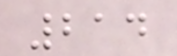214
